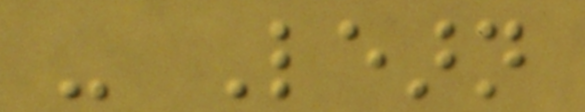- Learn
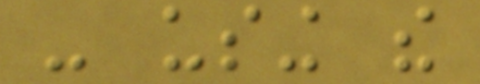- using the
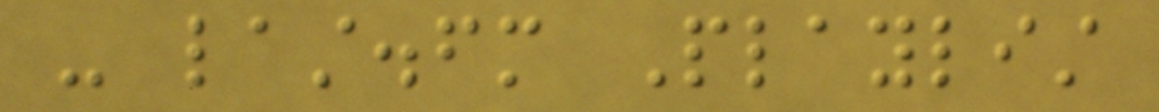- last.fm Playlist
